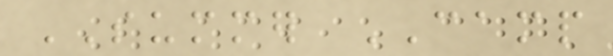SUMMER CAMP
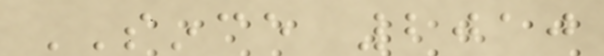SINCE 2010
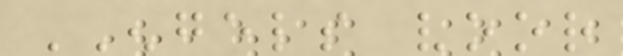ENGELS voor
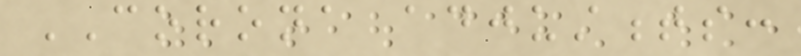CORONA adjustments:
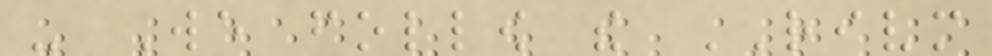- We follow the RIVM
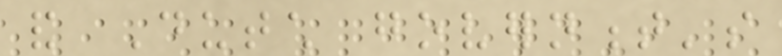and Dutch government's
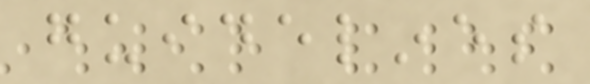guidelines
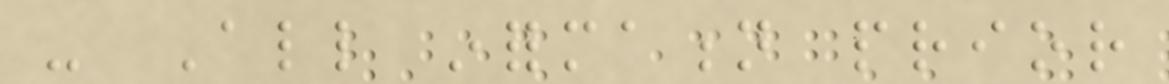- All information prior
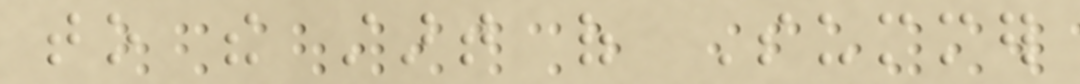to the start of Summer
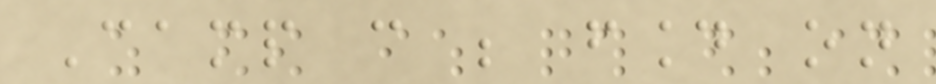Camp can be found on
